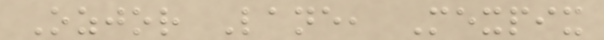Ozjor Lane, Mexpix
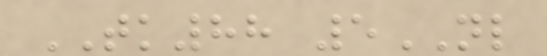TK88 5NL
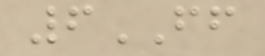6FF
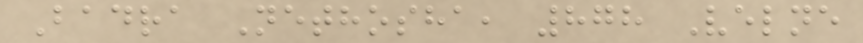Badra Nethosha, 878 Velne
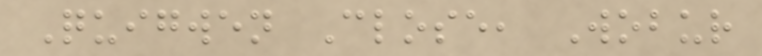Quigwen Close, Wobur
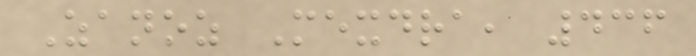Zanoz Mexdra, 436
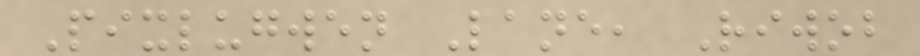Pixlugwen Lane, Riwob
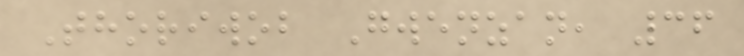Thoriwob Gwenzan, 36
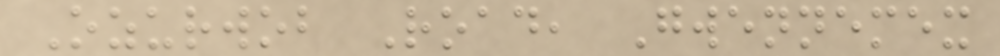Ozurwob Road, Gwennemex
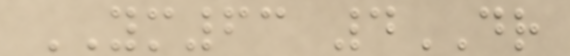YM63 4DR
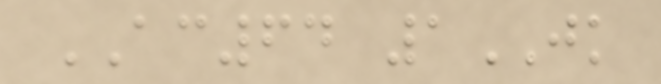AC64 1JK
